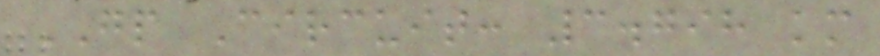GP Circuit: 3.798 km
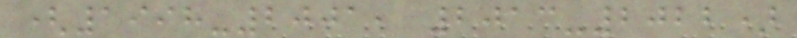(1998-2001, 2013-2022)
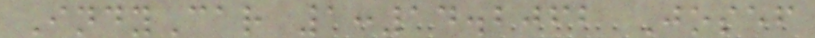IndyCar 1:14.2062 Josef
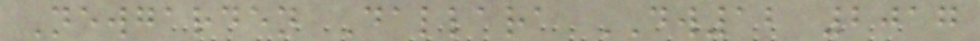Newgarden Dallara DW12 2017
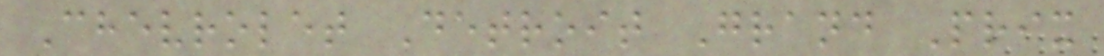Chevrolet Detroit Grand Prix
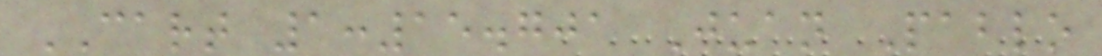CART 1:15.701 Juan Pablo
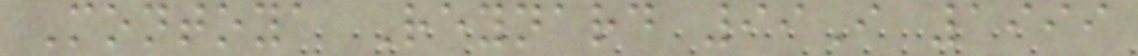Montoya Reynard 99I 1999
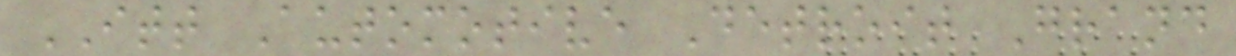ITT Automotive Detroit Grand
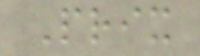Prix
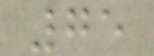75
